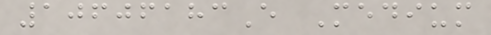10606183E Medium
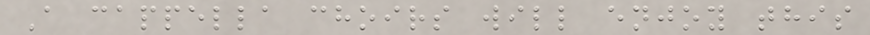A cappella choirs will enjoy this
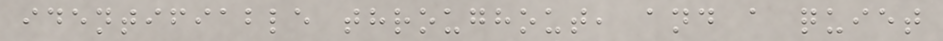identifiable throughout, and a quiet
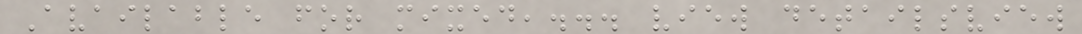Available for mixed,... view detailsview
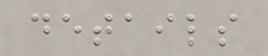details
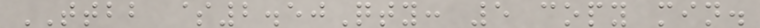TTBB $2.50Qty: 5 copy min.
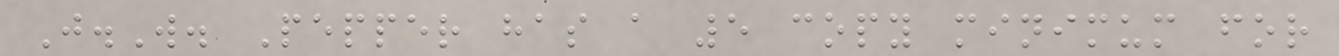J.W. Pepper has a 5 copy minimum for
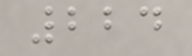224
